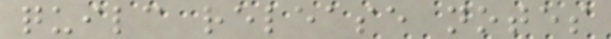quilc release notes
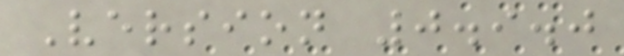Version 0.9.0
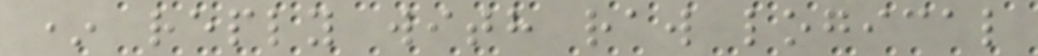* reply with raw logical
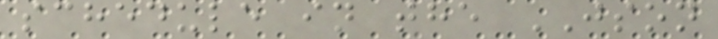schedule in the JSON
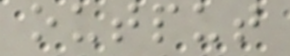output
